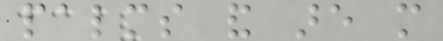palms and are more
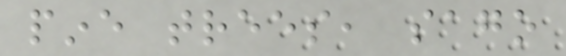pine trees, sago
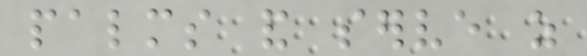palms and serve as
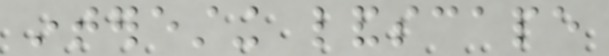interesting landscape
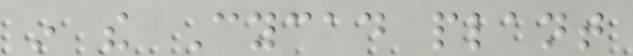in the Cycad plant
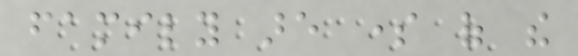family are some of the
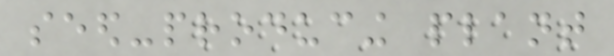seed-producing plant
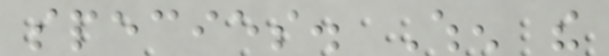species. When the
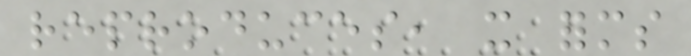reproduces, it forms
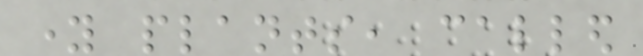young plants, called
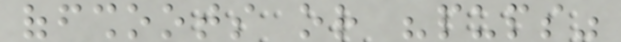offshoots or "pups"
